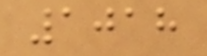1018
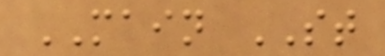MAIN ST
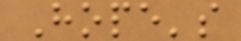Hope's
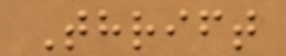Thrift
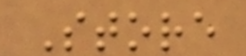Store
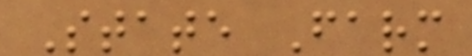State Farm
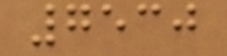7530
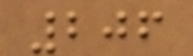206
